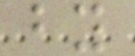by
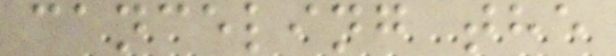canceling the
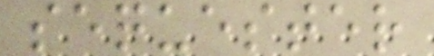sequester
